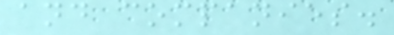and companies.
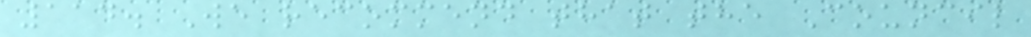114. We recommend that the Council
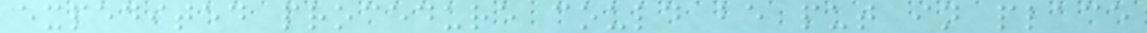expedited procedure could be put in place
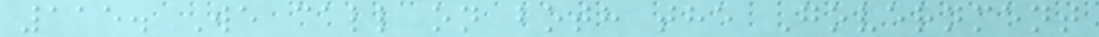115. We call on both the Government
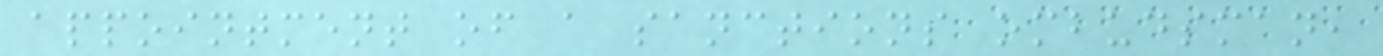appointment of a sanctions ombudsman,
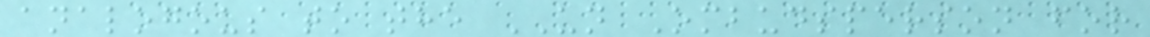analogous to the UN Ombudsperson for
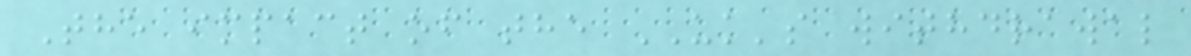The impact of the UK's withdrawal
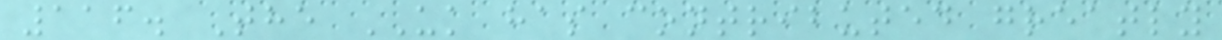116. The UK has contributed greatly
